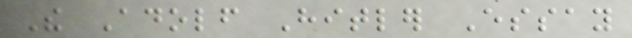The Adolf Hitler Essay
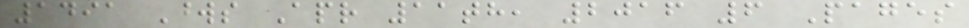1491 Words Apr 11th, 2016 6 Pages
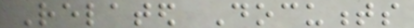Related Documents
